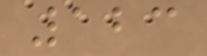123
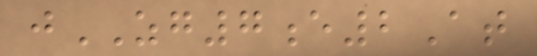jZG7e2At
